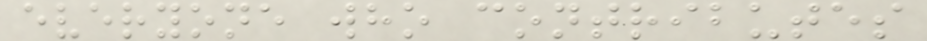everyone who contributes
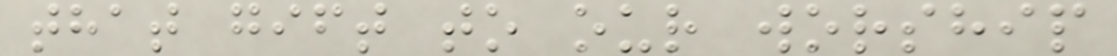that gift to our worship
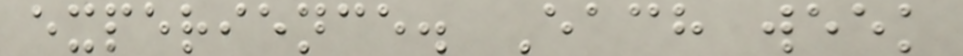experience. Each week
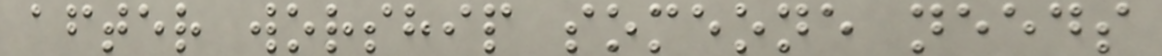after worship someone needs
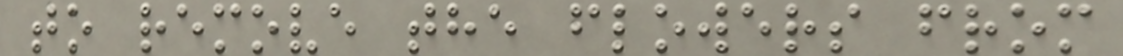to remove the flowers from
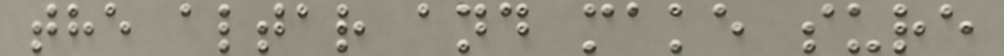the altar and make sure
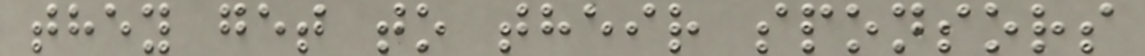they get to their sponsors
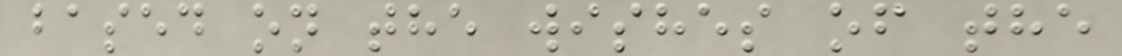based on the wishes of the
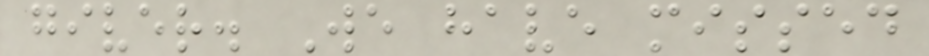giver. We have missed
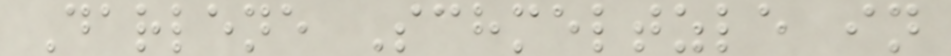Darlene Schmeltzle in
